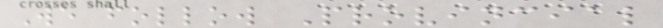We follow Provincial
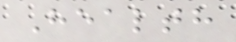Health
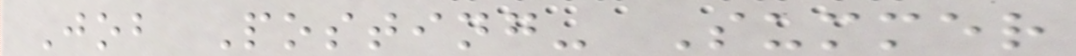Job Posting- Summer
